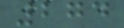274
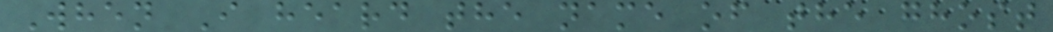When I heard the name of the ghost
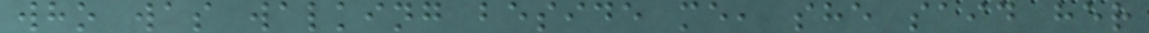who was walking beside me, she said her
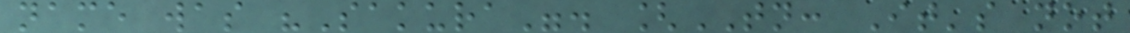name was "Sakura". [TN: It's not
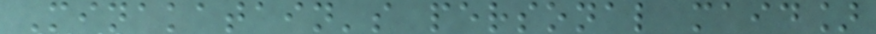Minakatain's personal maid]
